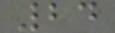24
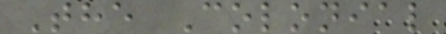The Colonial
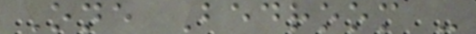One Bedroom -
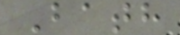Bath
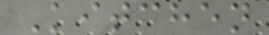Kitchen
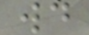wd
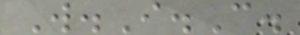W.I.C.
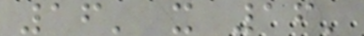16' x 16'
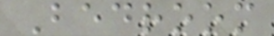Bedroom
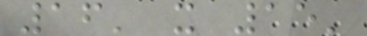16' x 15'
